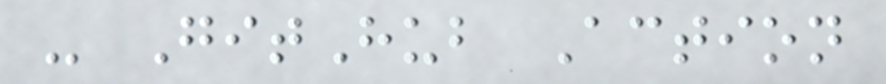- GitHub Action
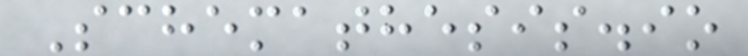Schemathesis.io
